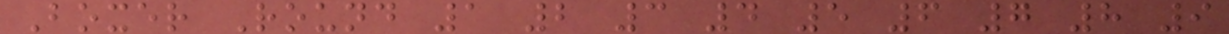Boxer Round 1 2 3 4 5 6 7 8 9
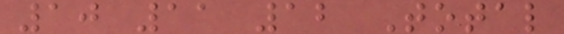10 11 12 Total
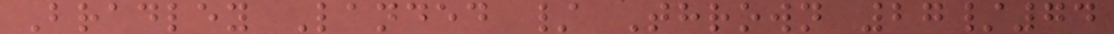Bradley Landed / Thrown 27/74
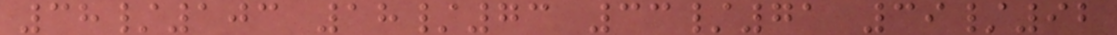38/103 18/73 33/71 39/92
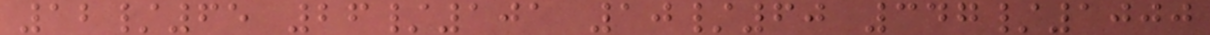12/65 26/101 10/60 347/1000
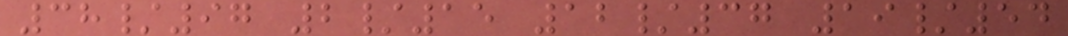38/97 2/15 12/37 19/54
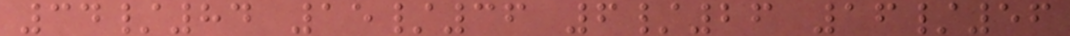34/84 15/36 6/26 16/56
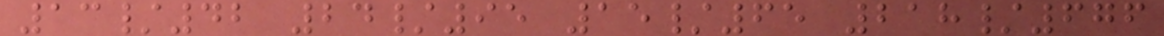13/42 24/95 15/65 218/676
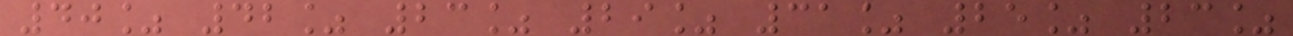40% 42% 23% 29% 31% 25% 23%
